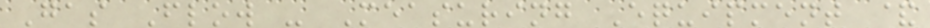Gas Flow - Measuring Equipment &
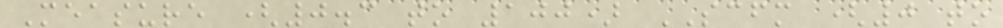Measure (0.3 to 100) SCFM (0 to
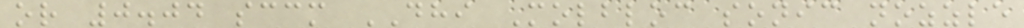or 0.04 sccm DHI Molbloc sonic nozzle
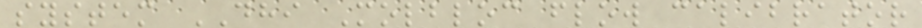system DHI Molbloc flow calibrator
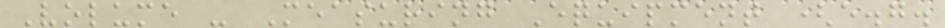Volume - Measuring Equipment (e.g.
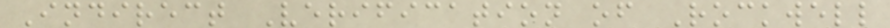Indirect Verification of Rockwell
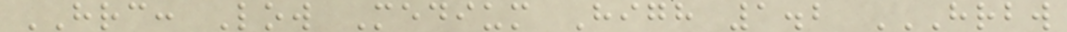HRC: Low Medium High 1.2 HRBW
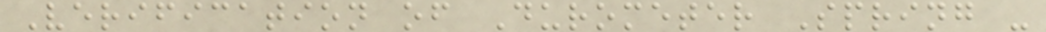Verification of Durometer Spring -
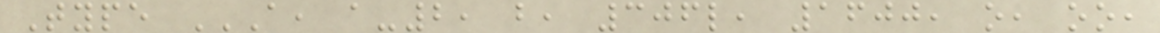Type A, A-2, B, 306L, 1600, O, OO,
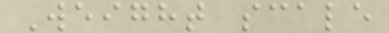Weight scale
